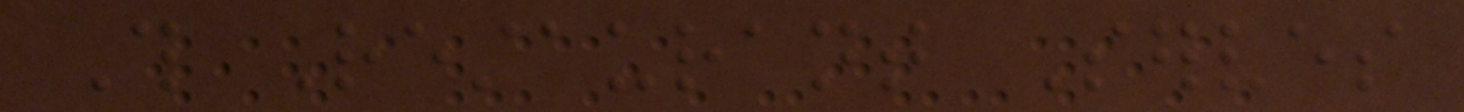This Restaurant Serves
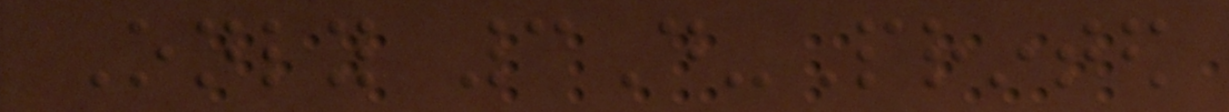Only 3D-Printed
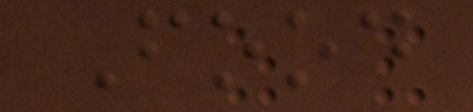Food
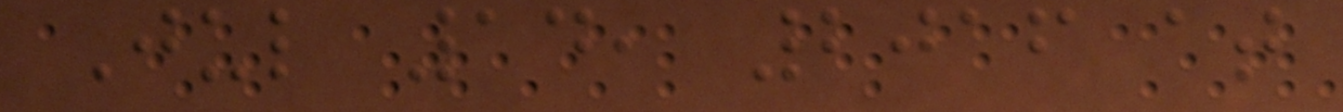Jul 14, 2016 at
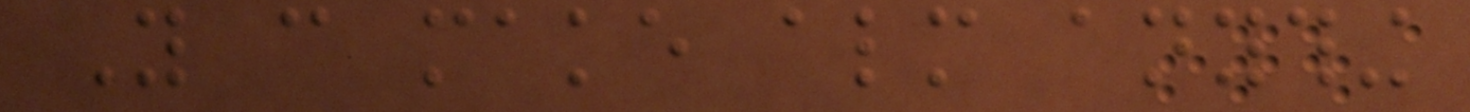You can make almost anything
